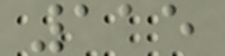115
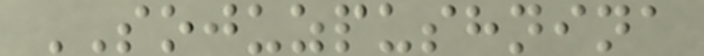SOJUZPUSHNINA
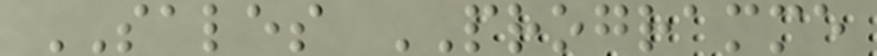SALES PROGRAMME
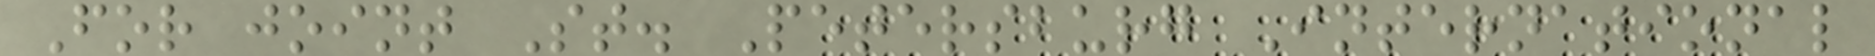For joint St. Petersburg International
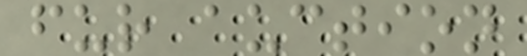fur auction
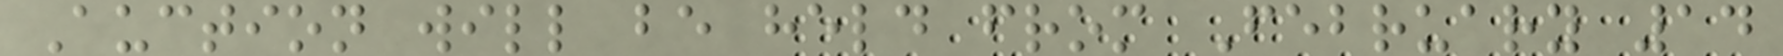Auction will be held from February 14
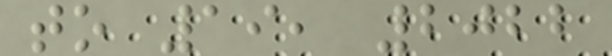to 19, 2022
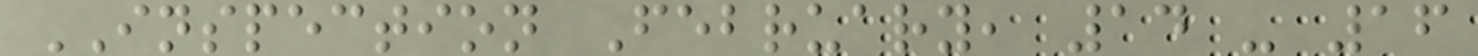INSPECTION February, 14 - 16
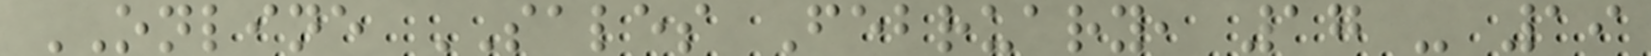ONLINE SALES February, 17 - 19
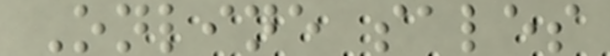Online sales
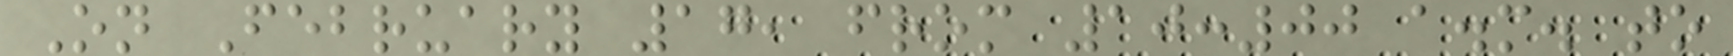On February 17, from 10:00 a.m. to
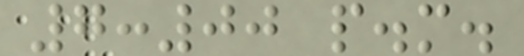7:00 p.m.
